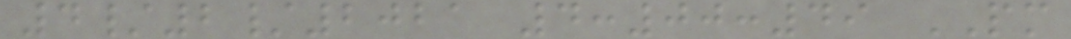4/2/2021 4:00:49 PM
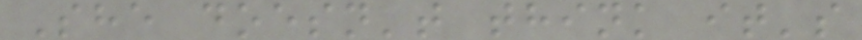She doesn't think it's
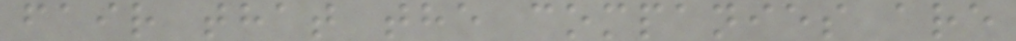fair that the companies are
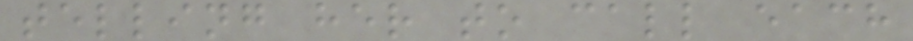telling her to call each
